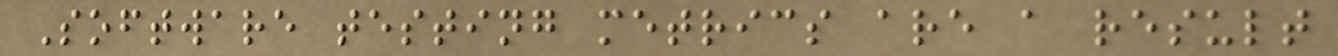Software testing metrics are a result
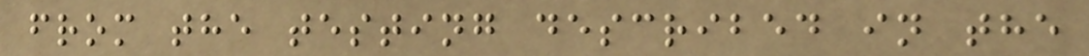from the testing described in the
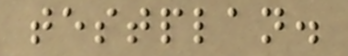testplan.
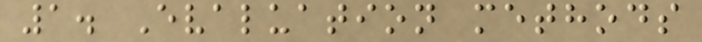1. Evaluation methods
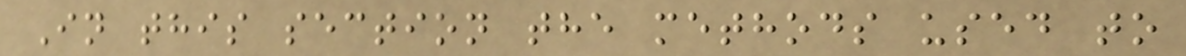In this section the methods used to
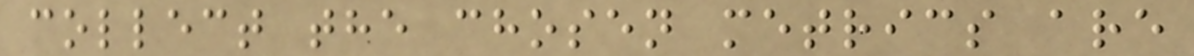collect the chosen metrics are
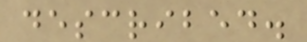described.
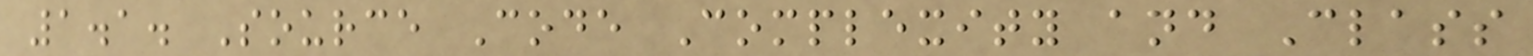1.1. Source Code Complexity and Class
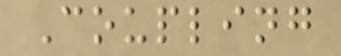Coupling
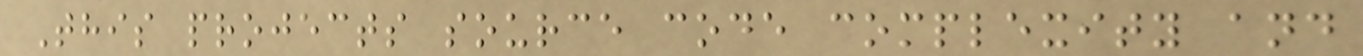This projects source code complexity and
